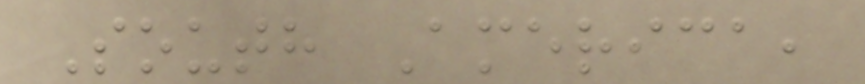South America,
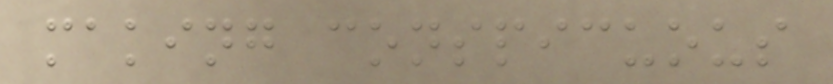making conspicuous
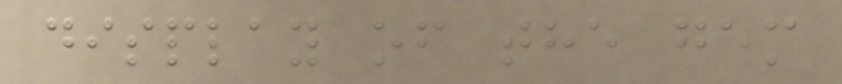display of the gem
